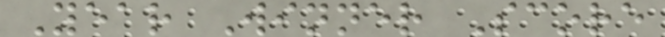Year Winner Score
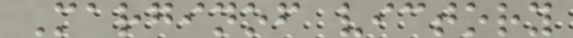Marginof victory
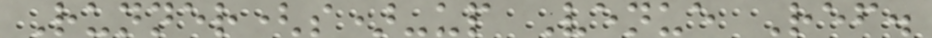Runner(s)-up Venue Ref.
